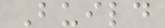Build
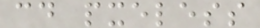cd pxeless
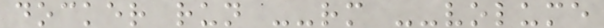docker run --rm --volume
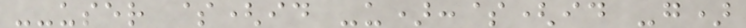--user $(id -u):$(id -g)
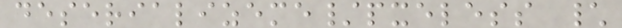deserializeme/pxeless \
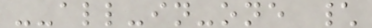--all-in-one \
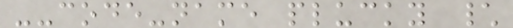--code-name plucky \
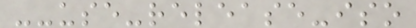--use-release-iso
